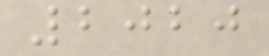2020
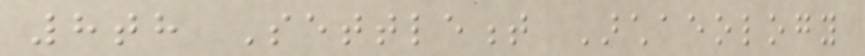8th Settlement Archaeology
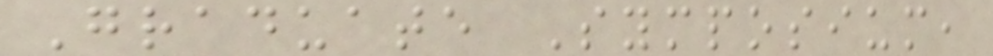Graduate Symposium,
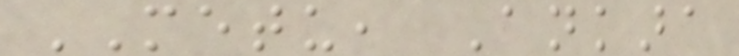METU, Ankara
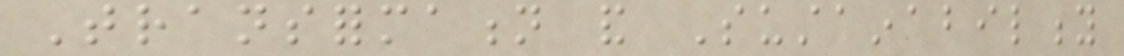Transformation and Sustainability
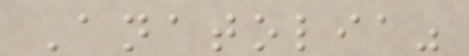Anatolia"
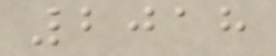2018
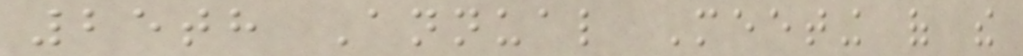25th Annual Meeting of the
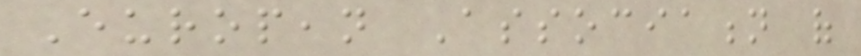European Association of
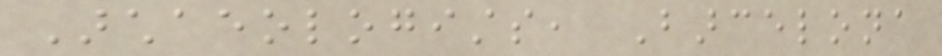Archaeologists, Barcelona
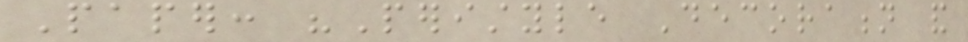Paper: "Peristyle Decoration and
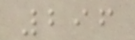296
